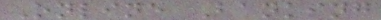Online Banking
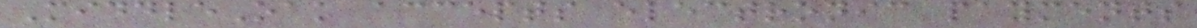MiddleOak accepts electronic payments
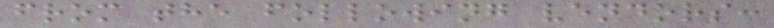from the following vendors:
